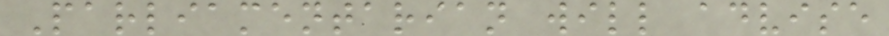Parliamentarian will advise
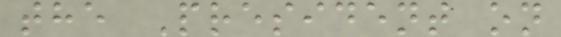the President on
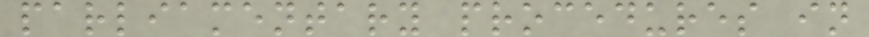parliamentary procedures in
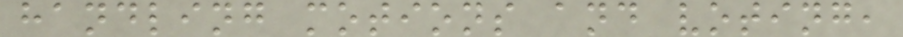handling motions and voting,
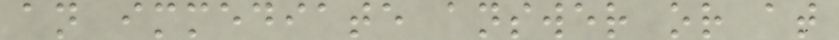an immediate answer or at
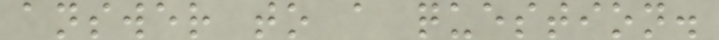answer to a question.
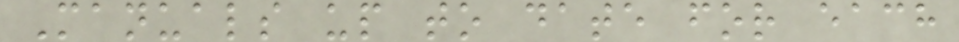Manuals up to date for each
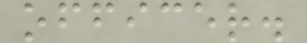officer.
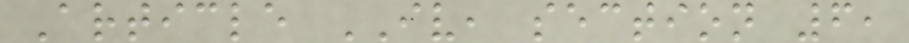Article IV, section 6,
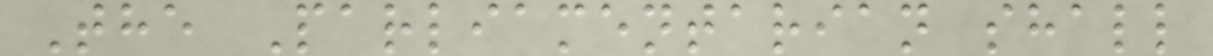The Parliamentarian shall
